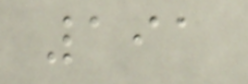191
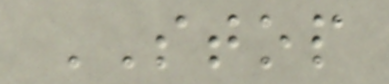STOP
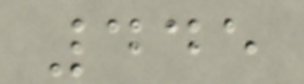445
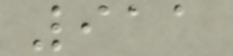911
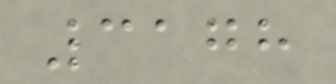3178
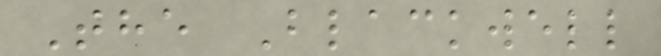The Blackwell
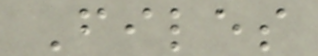Files
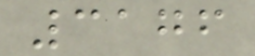3176
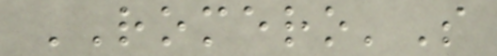ROMERO'S
